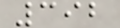392
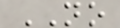NO
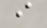i
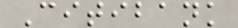Citibank
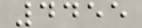4455
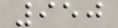950
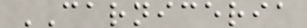CARNICERIA
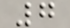7
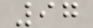97
